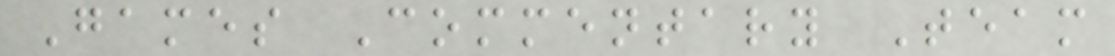Games Commentary Team
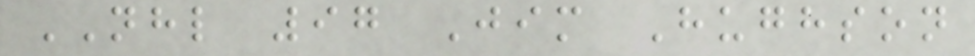NHL 97 Jim Hughson
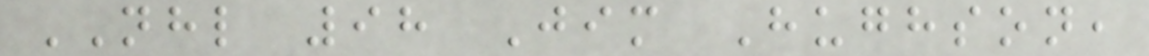NHL 98 Jim Hughson,
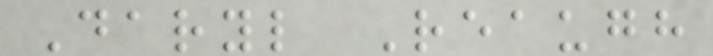Daryl Reaugh
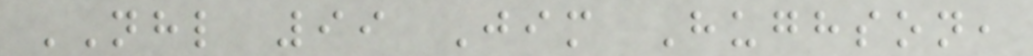NHL 99 Jim Hughson,
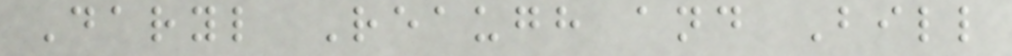Daryl Reaugh and Bill
